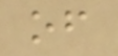of
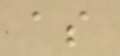as
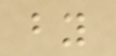by
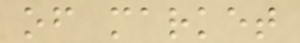of market
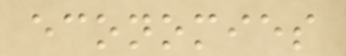economies
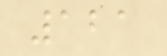121
